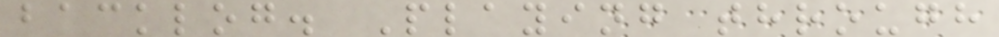backlog. Playing through
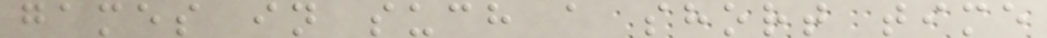games in such a short time
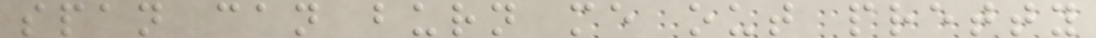span can burn me out pretty
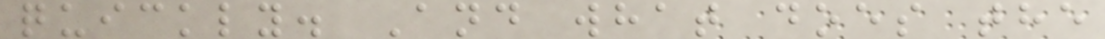quickly. And what does the
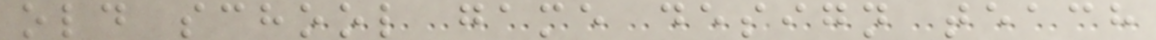old school game design teach
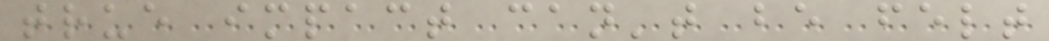true impact can't be felt
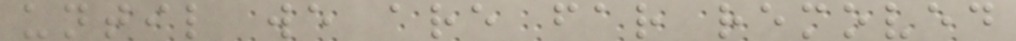until we are far removed
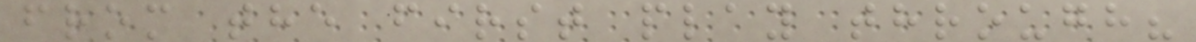from the first play through?
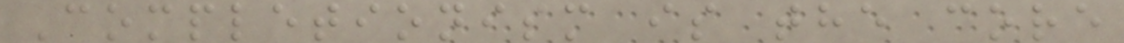Completionism is the core
